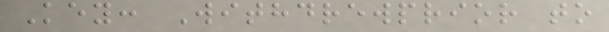Key: Withdrewprior to
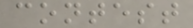contest
